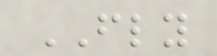FLY
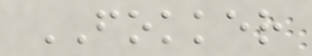FOKKER
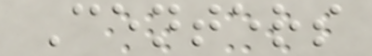Centers
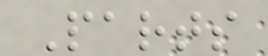Parts
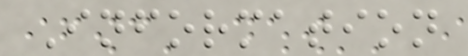Information
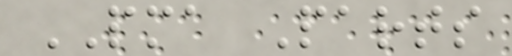PMA Parts
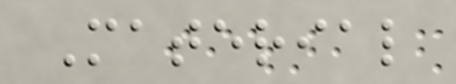Material
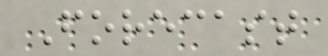Forecast
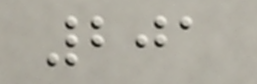201
